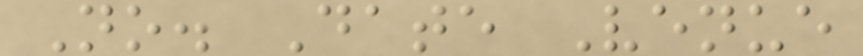No. Date Venue
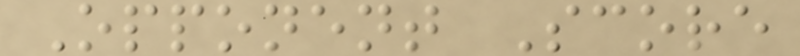Opponent Score
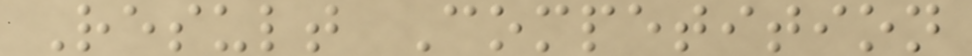Result Competition
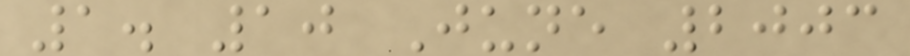1. 10 June 2003
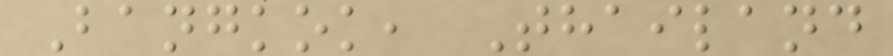Bangkok, Thailand
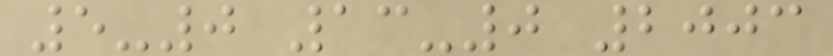5-0 13-0 2003
